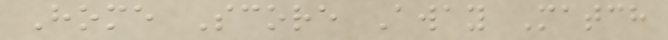Home Score Away Match
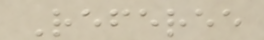Referee
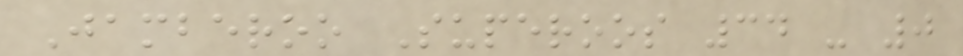Jamberoo Superoos 34 - 0
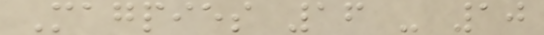Magpies 16 - 10
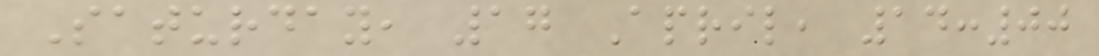Saturday, 17 April, 14:00
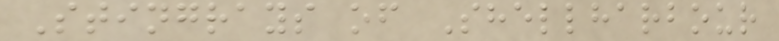Stingrays of Shellharbour
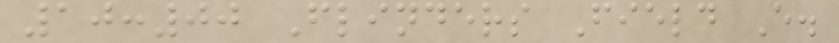10:00 Flinders Field E.
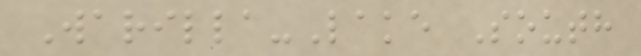Warilla-Lake South
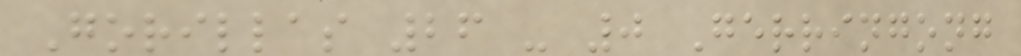Gorillas 26 - 0 Gerringong
